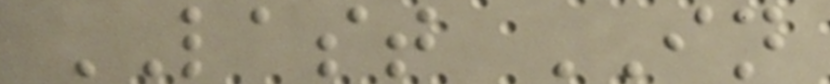LAST IN
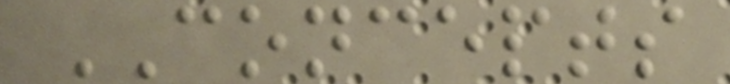CONCEPTS
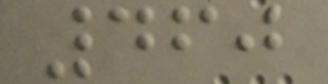460
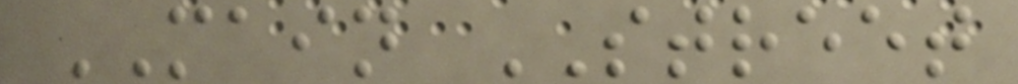MAIN STREET
